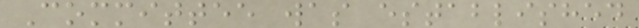Committee was established
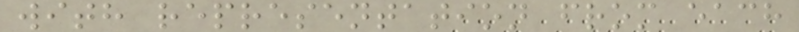with representation from each
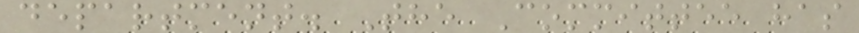department. The Committee has
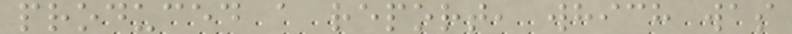produced a report, which was
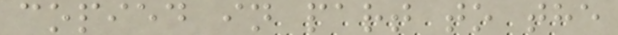copied in part to the
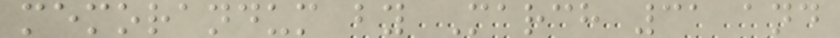memorandum by March 31 and
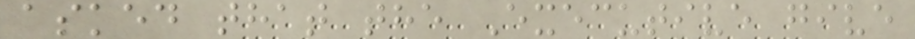asked that the Executive give
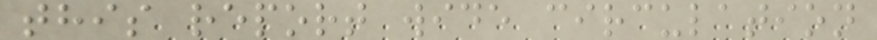this report wide circulation
